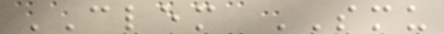CLEM SMU
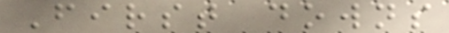First downs
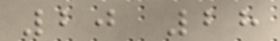20 28
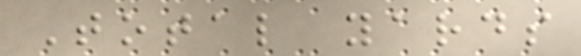Total yards
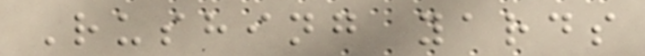Rushing yards
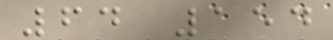64 154
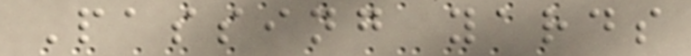Passing yards
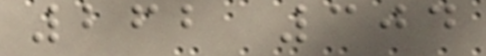262 304
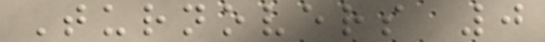Turnovers 0
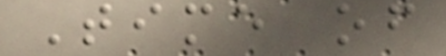Time of
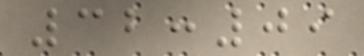32:09
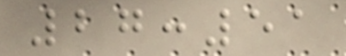27:51
